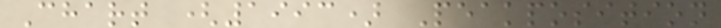Chart (1993) Peakposition
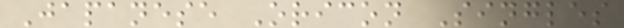Japanese Oricon Singles
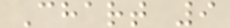Chart 9
